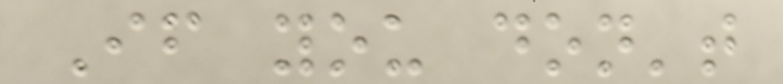If you don't
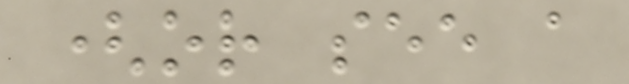(or see a
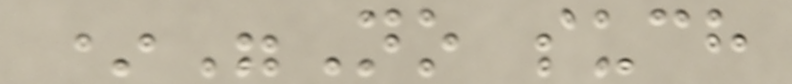*"No such
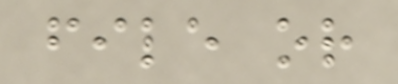file or
